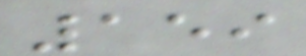159
